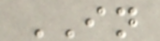IN
